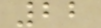22
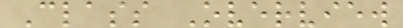Class Overview
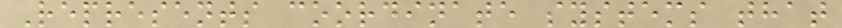Represents coordinate systems that
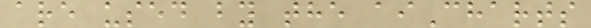are used by the aiCharts
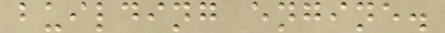building engine.
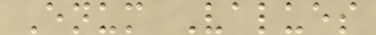Enum Values
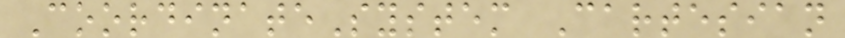CoordinateSystem Cartesian
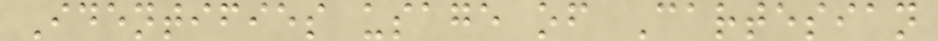Identifies usage of Cartesian
